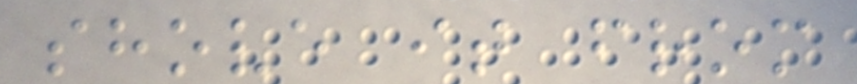shove it from
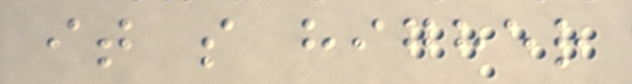it s higher
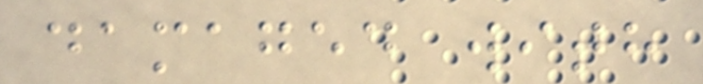damaged with
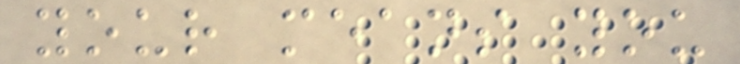your means you
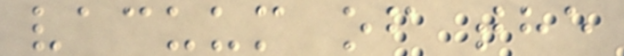vacuum of the
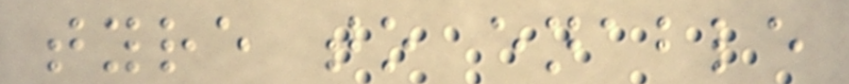tyre to enable
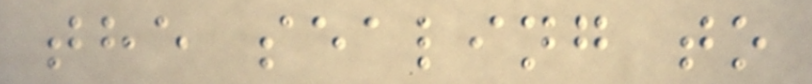the sealing to
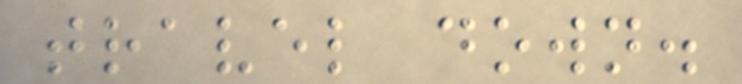travel down.
